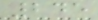245
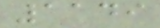1149
